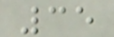35
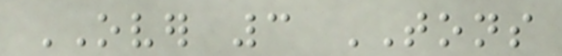OVER 3 TONS
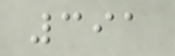391
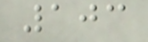103
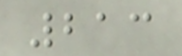213
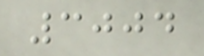3004
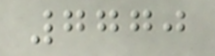7770
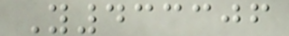Y433306
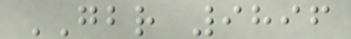GBR 9896
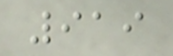919
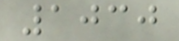1030
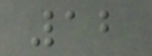12
